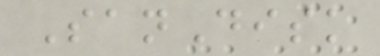SanDisk
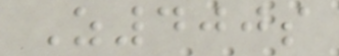Z400s
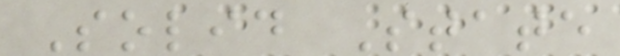Solid State
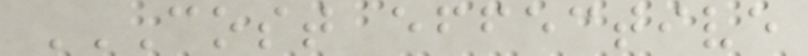COST EFFECTIVE
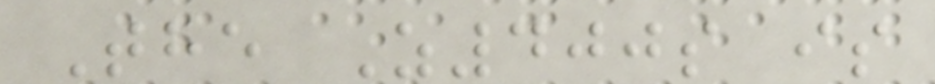The Z400s is
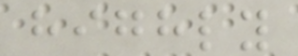highly
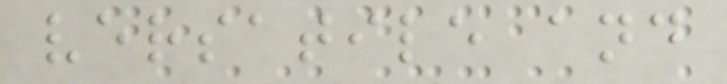versatile and
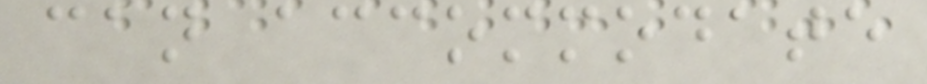can accommodate
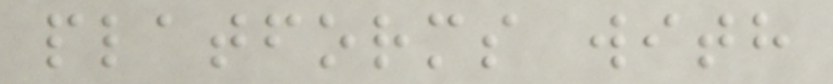platforms with
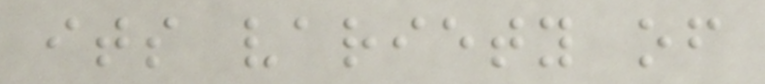its variety of
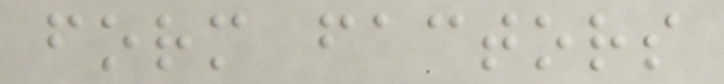form factors
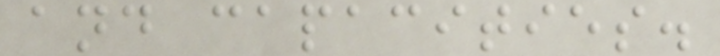and capacities.
